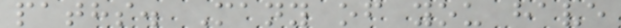paths. Many of you have
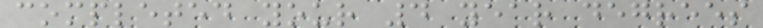completed your 4 year degrees
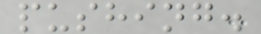pushing.
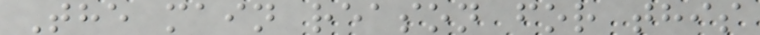The main reason for this
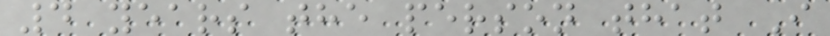4 years the person that I
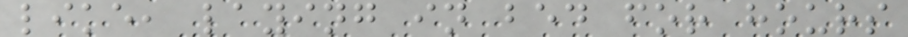like, laying in bed for hours
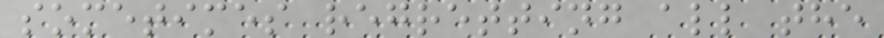sometimes regretting all the
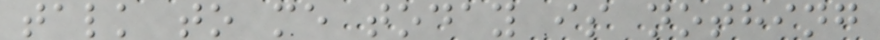talk to me today is nothing
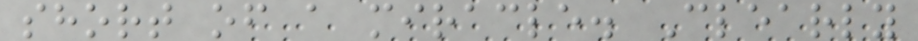short of a miracle. Clearly
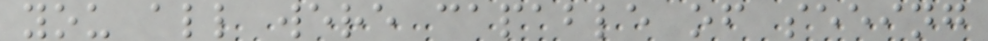you all were capable of seeing
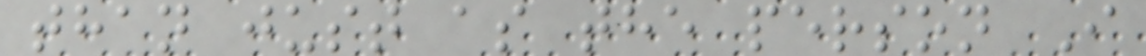than just as the person I
